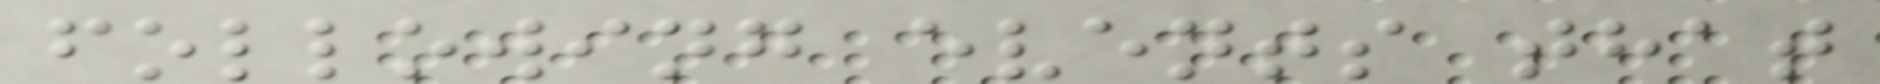following events that
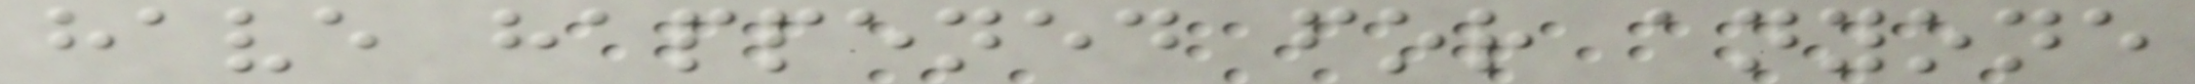have happened for anyone
